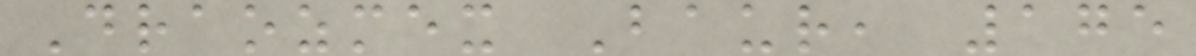Draozmex Baur, 175
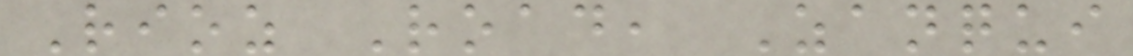Rioz Road, Zanqui
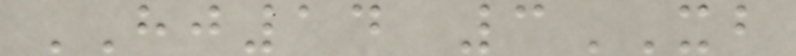HJ14 3XB
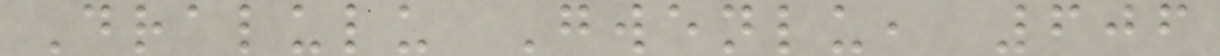Dralulu Gwenlu, 606
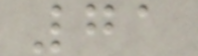71
